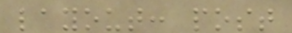layout: post
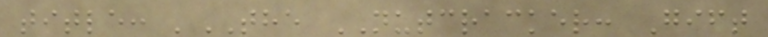title: 'THE NUTCRACKER: Gift
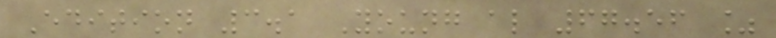Edition 3.1 Young al 67.56 %
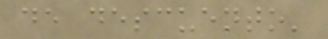de descuento'
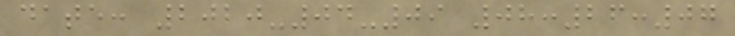date: 2020-04-09 08:26:07
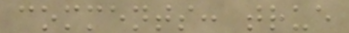comments: true
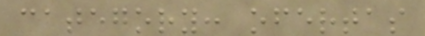category: ofertas
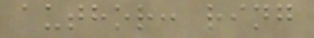author: ring
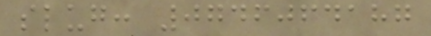slug: 0746064187
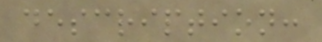description:
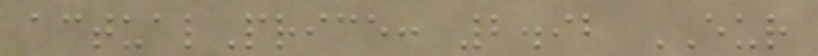actualPrice: 2.92 EUR
